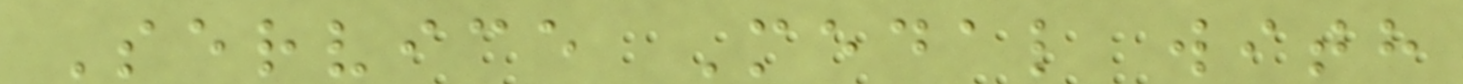Service Medal with
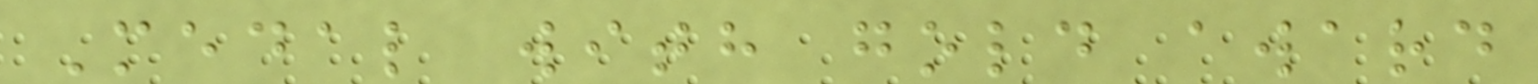Medal with gold award
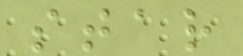star
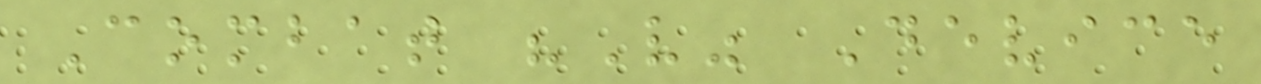Combat "V" Device
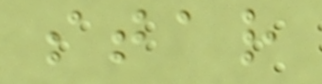star
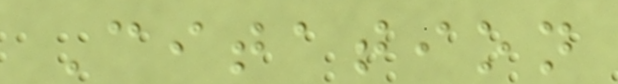Citation
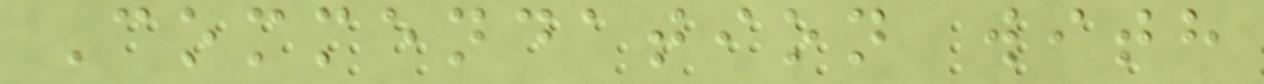Commendation with
